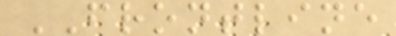FRONTLINE
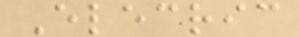Elecric
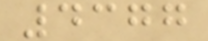4377
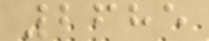2685
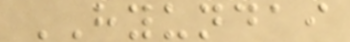HYUNDAI
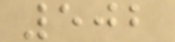502
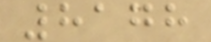8178
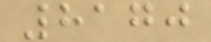8170
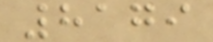8179
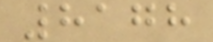8178
